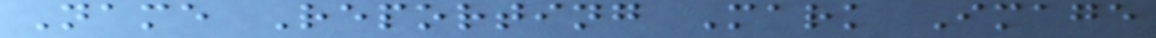Name Reporting Mark Image
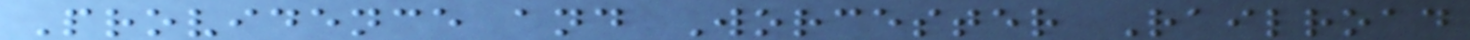Providence and Worcester Railroad
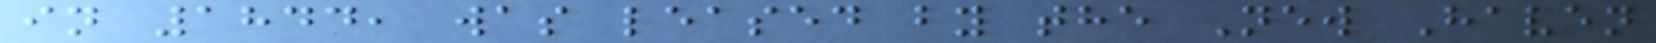in 1844, was leased by the New Haven
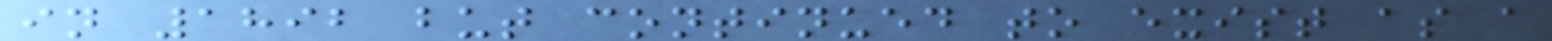in 1892 but continued to exist as a
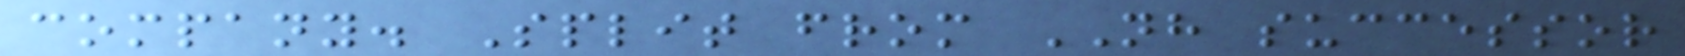company. Split from NH successor
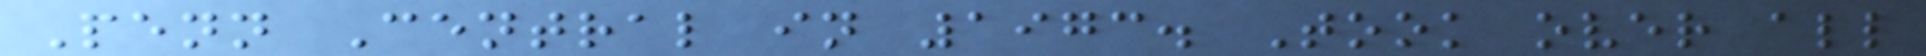Penn Central in 1973. Took over all
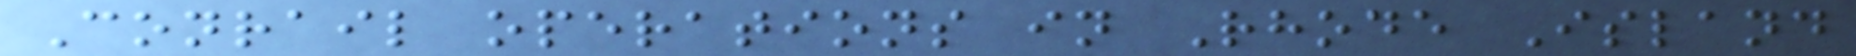Conrail operations in Rhode Island
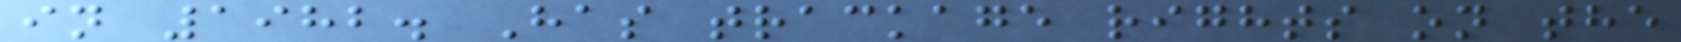in 1982. Has trackage rights on the
